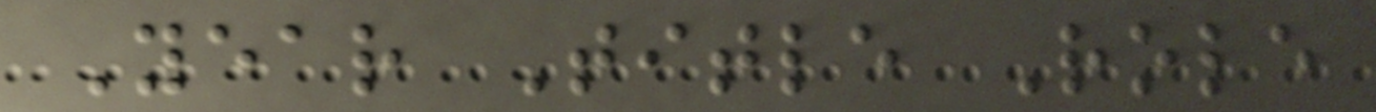Year Title Role
